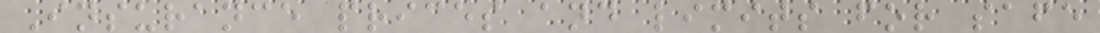Insurance prices and limits for safe
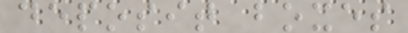deposit boxes
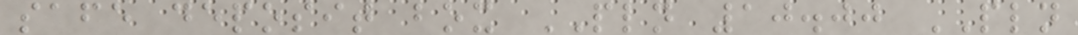safe deposit box PLN 10.00 PLN
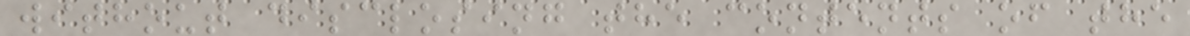without disclosing the contents of the
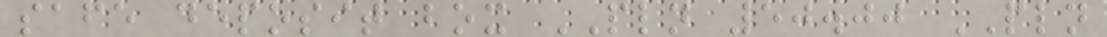safe deposit box PLN 50.00 PLN
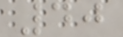40
